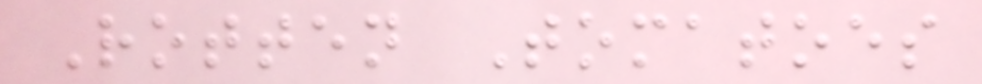Rotten Tomatoes
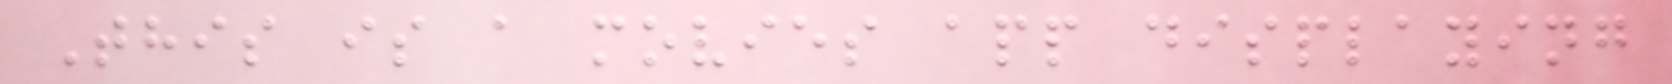This is a movies app displaying
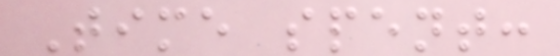Time spent:
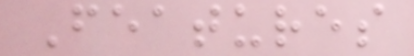Features
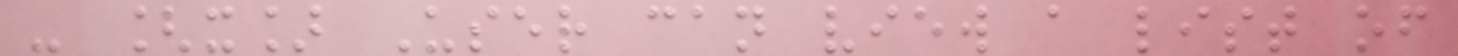- [x] User can view a list of
